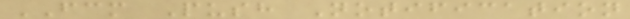FCM Push Notification
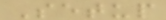Setup
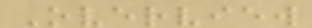Overview
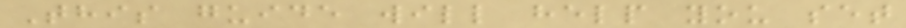This guide will help you set
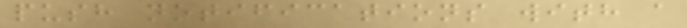push notifications with a
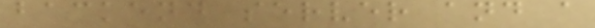backend server and a
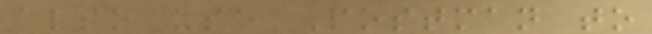also use Postman to
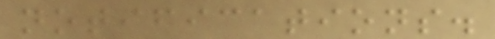notifications.
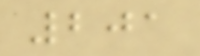201
